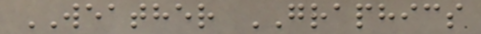WEATHER GRAPHICS
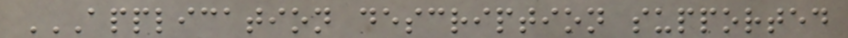APPLICATION DESCRIPTION SUPPORTED
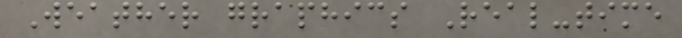Weather graphics Real-time
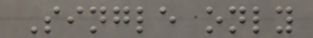Single only
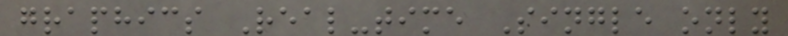graphics Real-time Single only
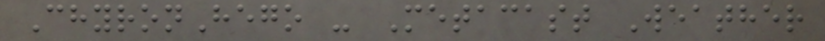ChyronHego - Metacast Weather
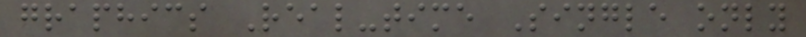graphics Real-time Single only
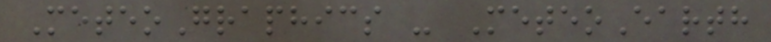MeteoGraphics - MeteoEarth
